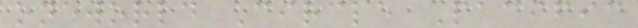oneworld Circle Pacific
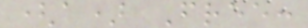(a) Free:
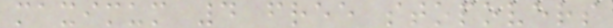maximum 4 free stopovers
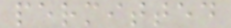permitted
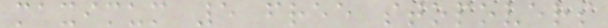maximum 5 free stopovers
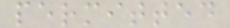permitted
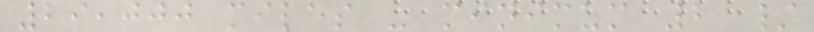29,000 miles - minimum 2 /
